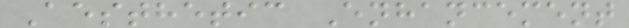Aesthetic Enhancement
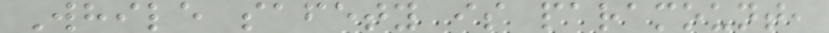While safety is paramount,
